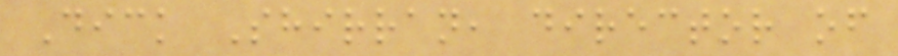Dick Shirran, director of
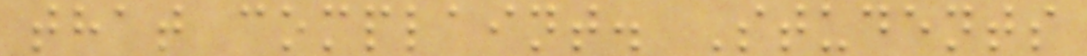that complaint. Students
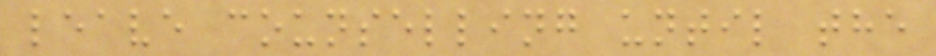leave counselling until the
